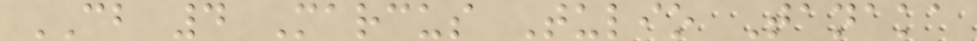CB 4 Marcus Tulio Tanaka
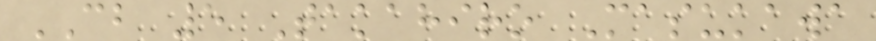CB 5 Takahiro Masukawa
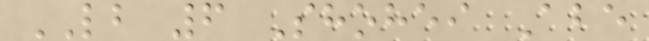LB 6 Shohei Abe
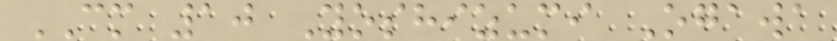CM 10 Yoshizumi Ogawa
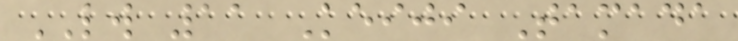LW 11 Keiji Tamada
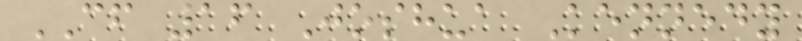CF 16 Joshua Kennedy
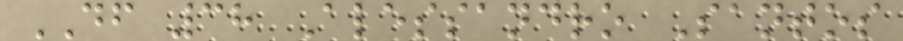DF 38 Alessandro Santos
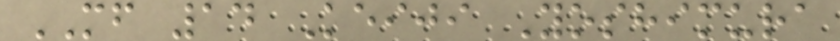MF 14 Keiji Yoshimura
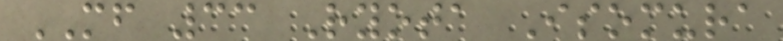MF 33 Ryota Isomura
